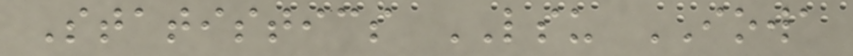Statistics LSU IOWA
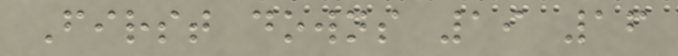First downs 19 16
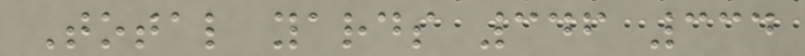Total yards 346 334
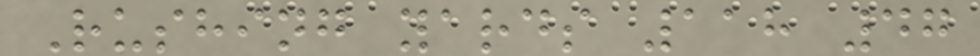Rushing yards 118 47
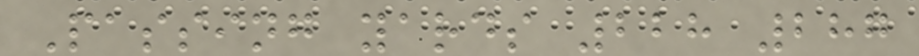Passing yards 228 287
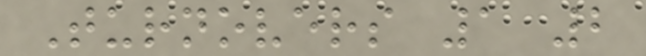Turnovers 1 2
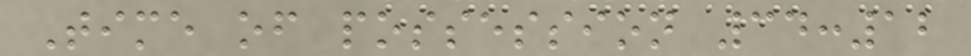Time of possession 34:12
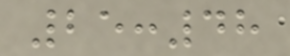25:48
